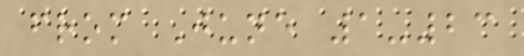from June 1-23
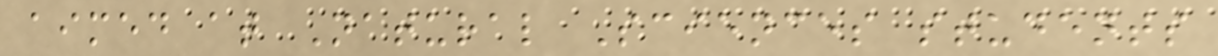aimed at Natural Sciences students
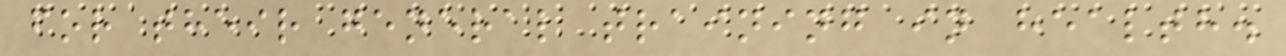for their general training in health.
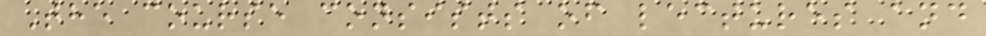The course consists of lectures and
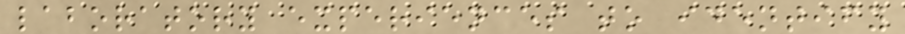laboratory experiences to identify
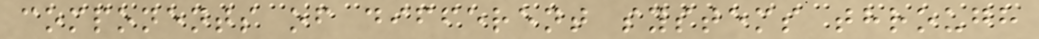components of different systems through
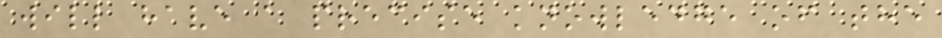will have a precise knowledge of the
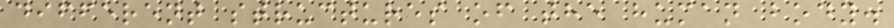different structures of the human body.
